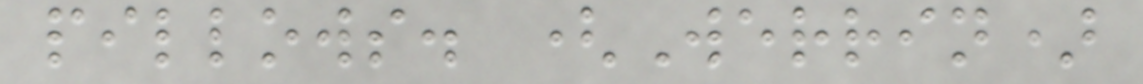pillows. (Werrin)
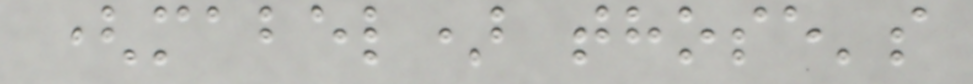(mabel) those's
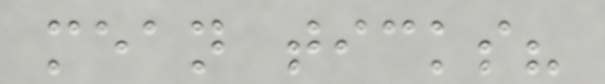mean ticks?
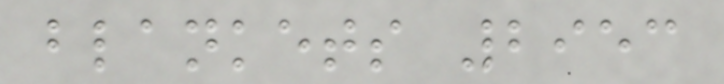blankets 2953
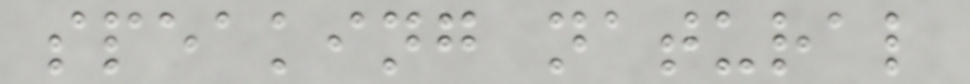speaking natural
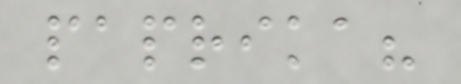paprika?
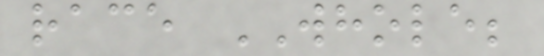race WHOLE;
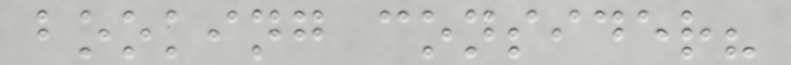booking consider?
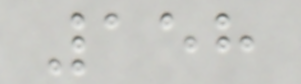158
